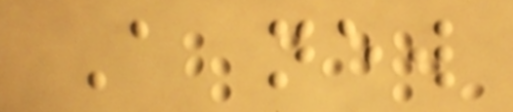A new
